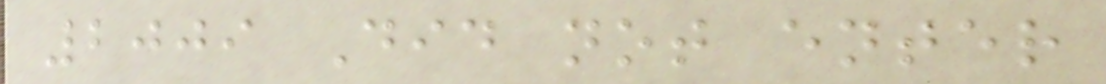2009 Did not enter
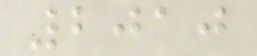2010
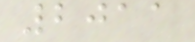2011
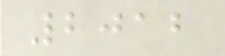2012
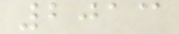2013
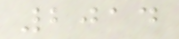2014
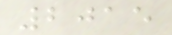2015
